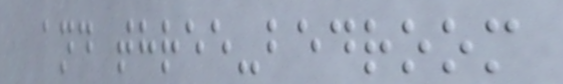and three-bedroom
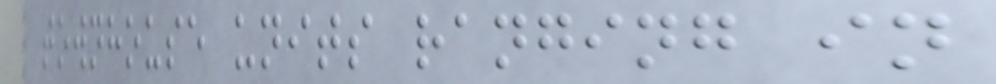townhouse units ranging in
